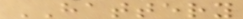HATTERY
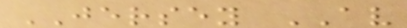JERSEY AV
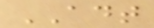ADT
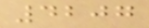4207
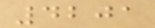4201
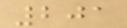201
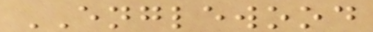ENGLEWOOD
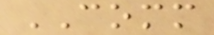COMM
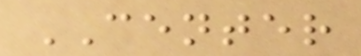CENTER
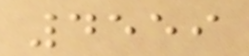4559
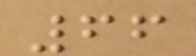66
